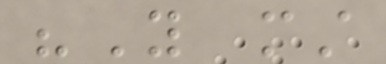"You must
